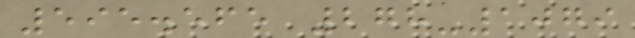595.565 278-1079
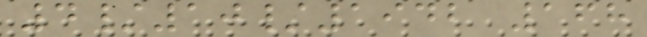4/10/1942 168
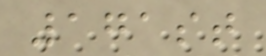171st
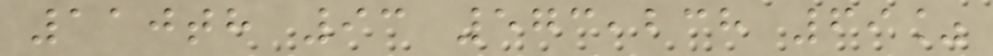110th 93 573,238 69%
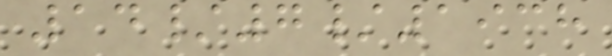14/7/1938
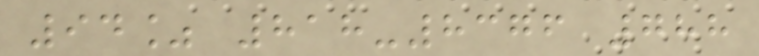94% 818-8376 788
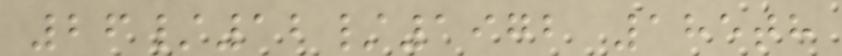26/12/1972 185th
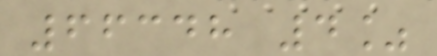66348 4%
